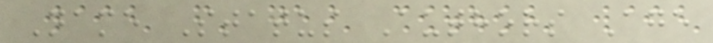Name Status Authors Age
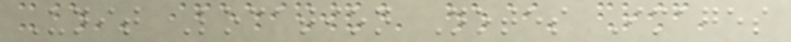Unit Location Notes Images
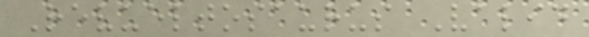Revueltosaurus Valid
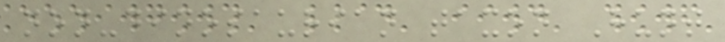non-dinosaurian taxon Hunt
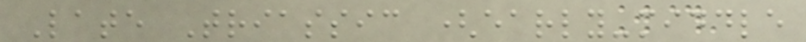Late Triassic (early-middle
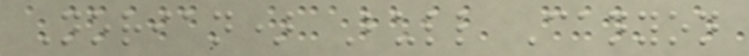Norian) Bull Canyon
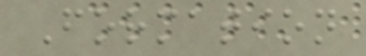Formation
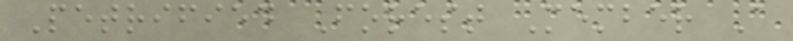Petrified Forest Member A
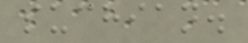suchian.
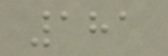181
